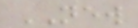NEW
